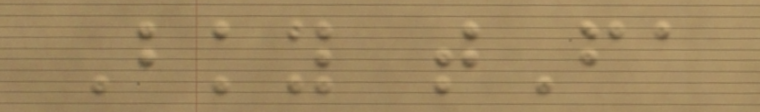Bky tFa
